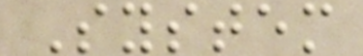System
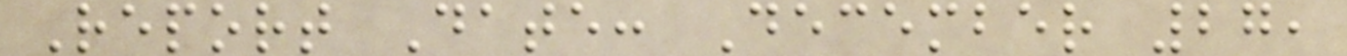Report Date: December 27,
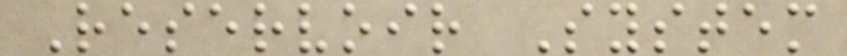Reservoir System
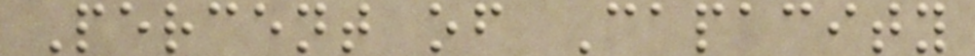Percent of Capacity
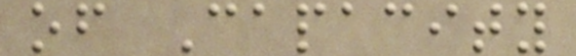of Capacity
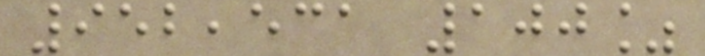952,531 100%
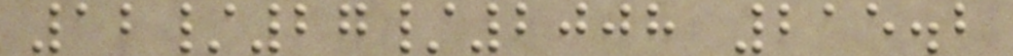12/27/2008 215.2
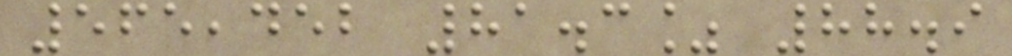565,452 81.3% 88.9
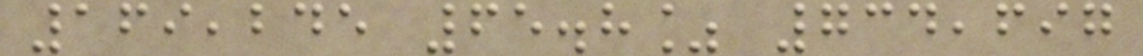169,245 65.8% 734,697
